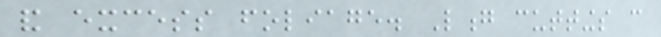and excess foliage. Long cuttings can
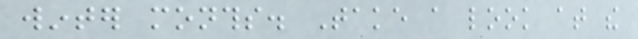winter months. Take a look at the
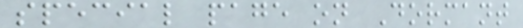special page on Dormant
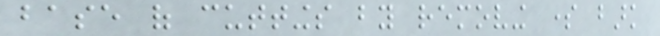base of cuttings by removing some bark
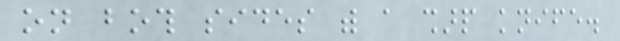on both sides with a sharp knife.
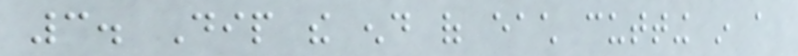3. Dip the end of each cutting in a
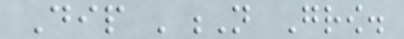Dip 'N Grow.
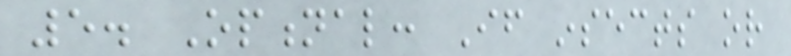5. Optional: If insects or
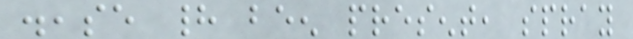disease had been present, spray
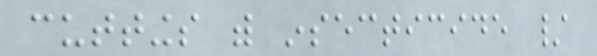cuttings with insecticide /
